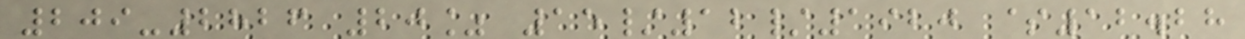209-2826 20% 15/12/1920 $12.28
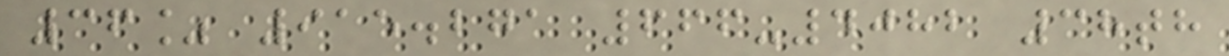36% 915.271 666-4082 38th
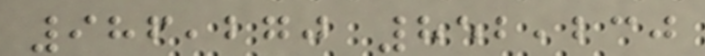986,270 852,230
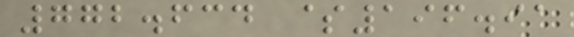772.634 $196.91
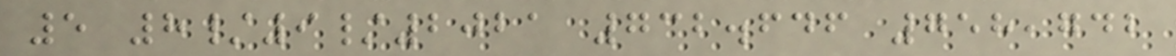5 8/9/2021 732.646 758,742
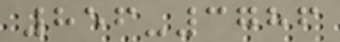856-3786
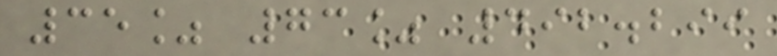35% 73% 492.299
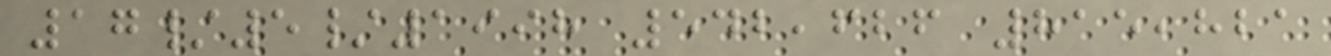17/5/1998 542,626 815,821
